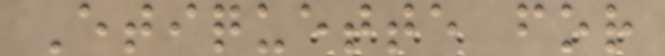Etiquette for
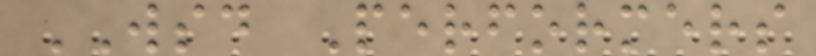WSD Performers
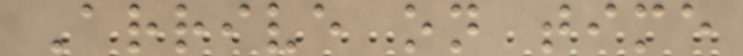Arrive on time
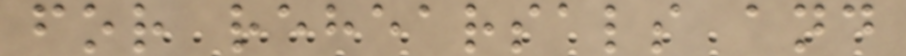for rehearsals and
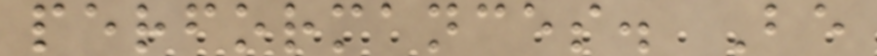performances. Be
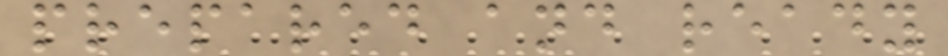prepared and ready
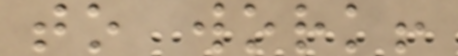to work!
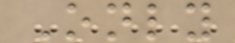Only
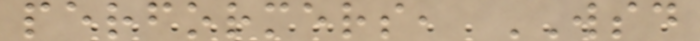performers, WSD
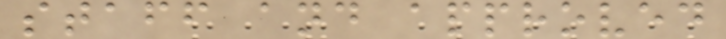staff and approved
